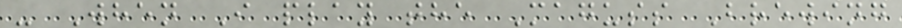- When I play the Maguss Brewing
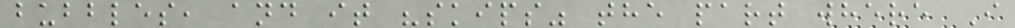bubbles, and it "skips" the part where I
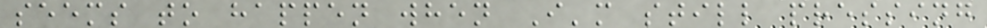seems to happen when I'm still pressing
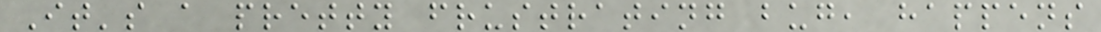It's a pretty frustrating bug, happens
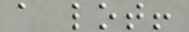a lot!
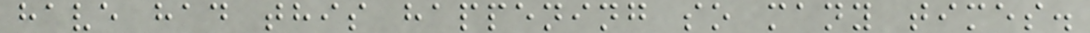have had this happening so many times.
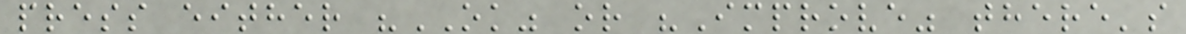press either "OK" or "Improve" there's
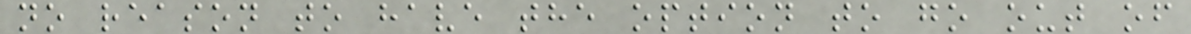no reason to have the option to go out of
